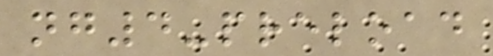ng4-preload
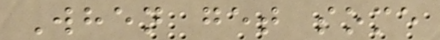When get some
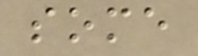some
